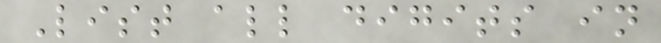List all digits in
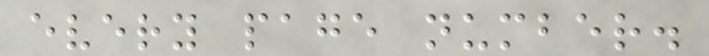every page number.
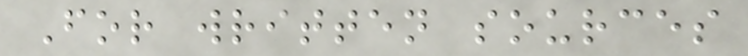For written sources
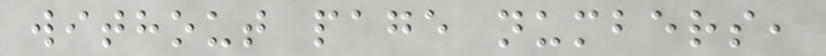without page numbers,
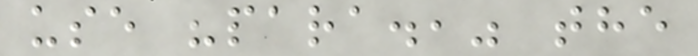use "para.," the
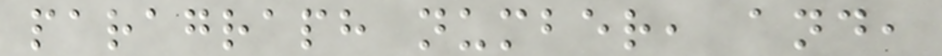paragraph number, and,
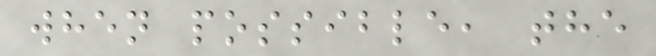when possible, the
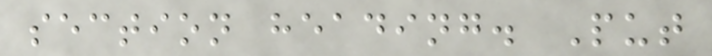section heading. Put
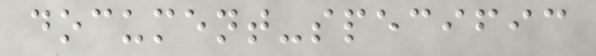document-specific
